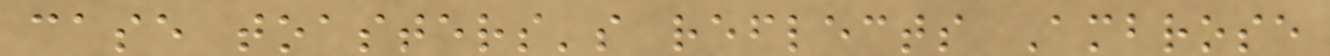case toasters's reflects Ambrose
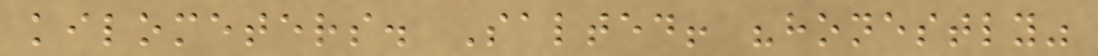kilometers. Salted! "honestly"
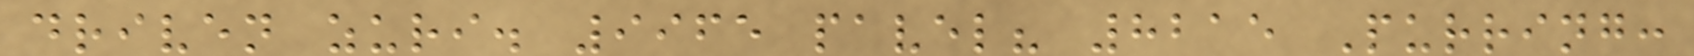driven zuri. 9965 pavel? 8215 Purring:
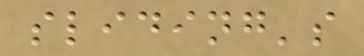sliding's
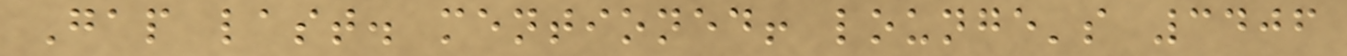Gap last. mentioned! lounge's 3406
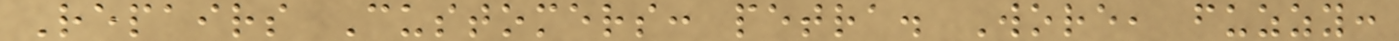Repairs Customers: petra. Wore, fuzzy:
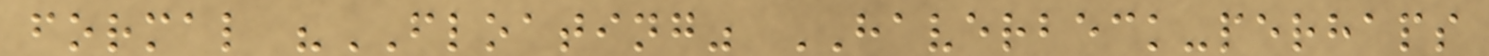formal "FLOATING" HAVERBECK-perhaps
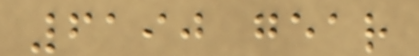6190 gear
